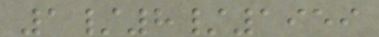1/8/1959
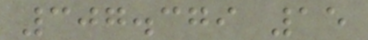307.379 15
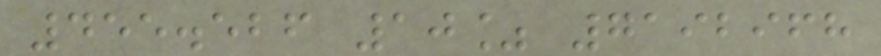455.526 10% 7192968
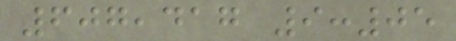607,417 9:05
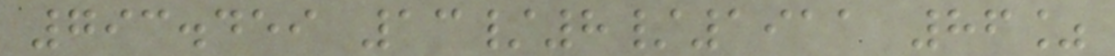793.459 13/8/1911 86%
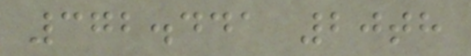372.441 20th
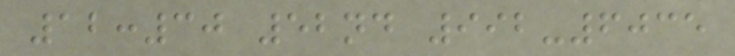12:30 52nd 992-6035
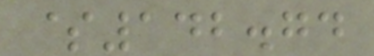$142.74
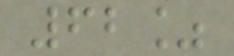62%
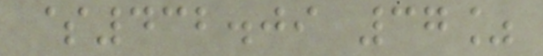$432.09 37%
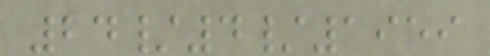24/4/1959
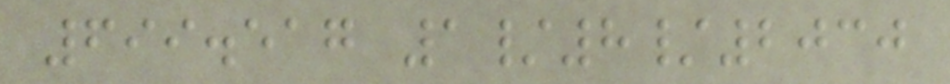699.517 1/8/2030
